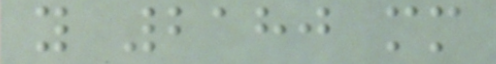y 2180 mm
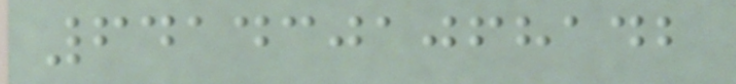6414301068142
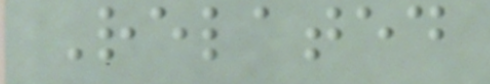Related
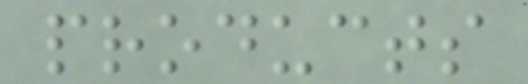products
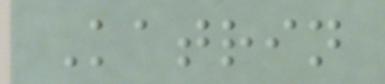Katrin
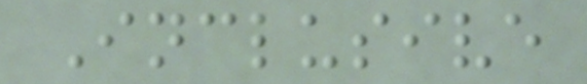Inclusive
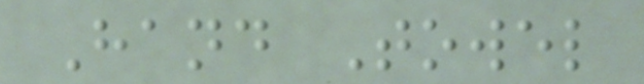Hand Towel
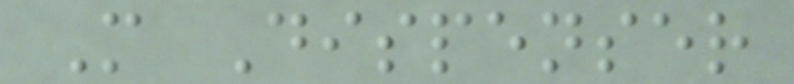M Dispenser
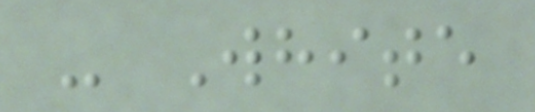- White
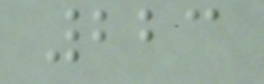223
